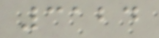3124
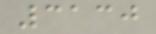3130
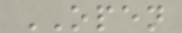OPEN
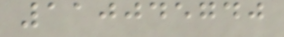110045740
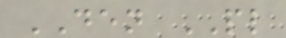DEN PL
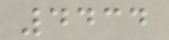4434
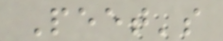Peet's
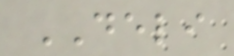DELI
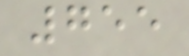755
